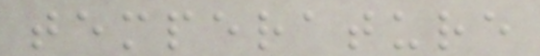temperature
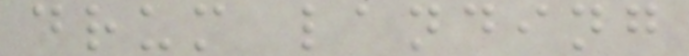drum landing
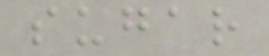sugar
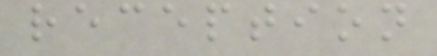reception
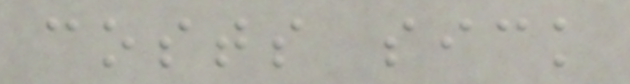costs sick
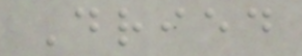Dried
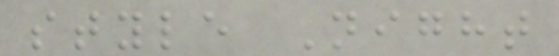style Night
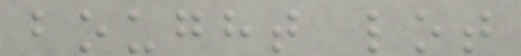bought lot
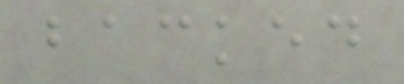backed
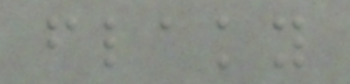flaky
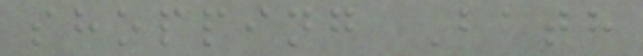shopping Bath
